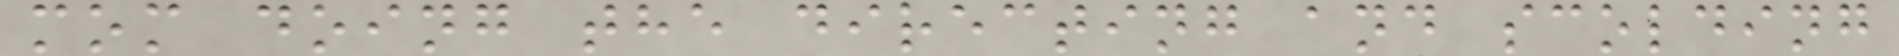mom doing the directing and scolding
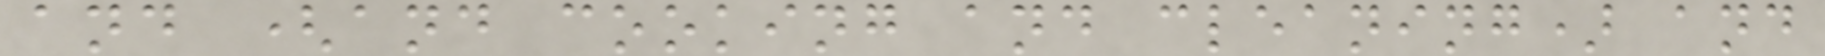and (and cooking and cleaning) and
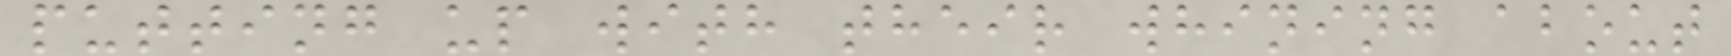putting up with their whining about
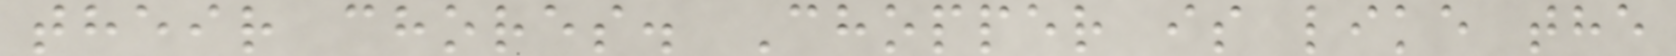their chores. Chopper is like the
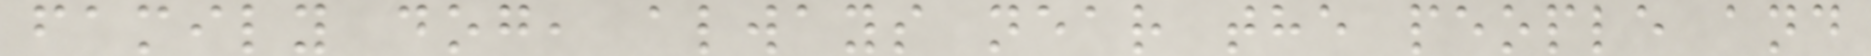family dog, always near the people and
